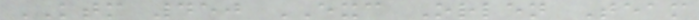KTM 450 EXC Orlen Team
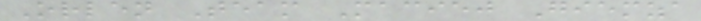Orlen Team Maciej Giemza
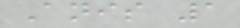Anis 1
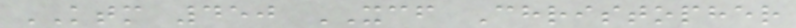KTM 450 XCF Christopher
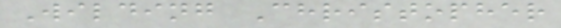Wilding Christopher
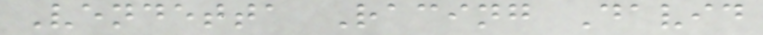Vendetta Racing David
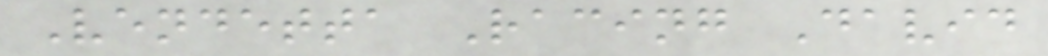Vendetta Racing David
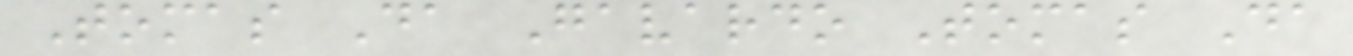Tomas Da Gavardo Tomas Da
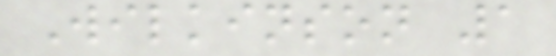Wilkinson 1
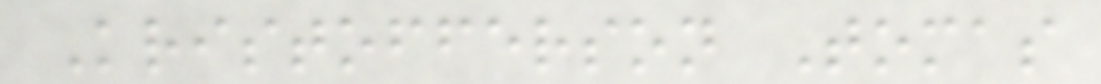Kristofferson Tomas
